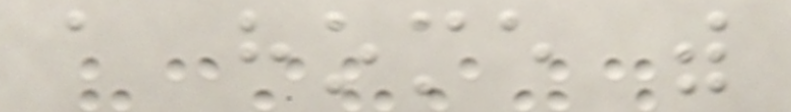a home with
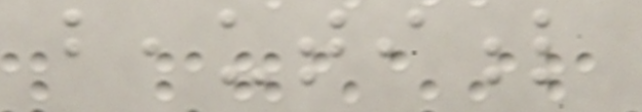beautiful
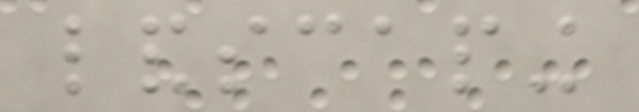landscaping
